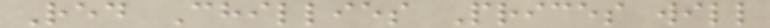Red Chillies Prices will
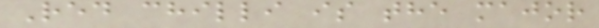Red chilli is the major
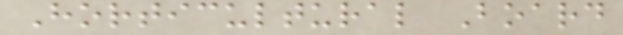Horticultural Board
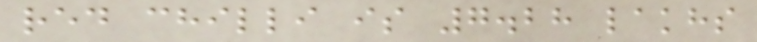red chilli is 7.28 lakhs
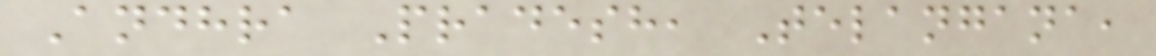Andhra Pradesh, Telangana,
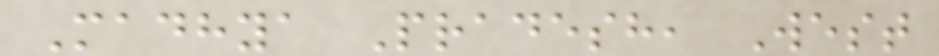Madhya Pradesh, West
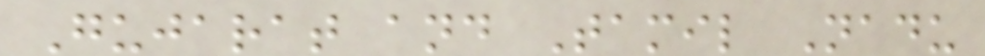Gujarat and Tamil Nadu
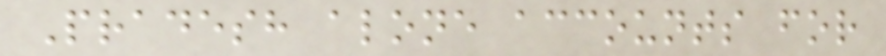Pradesh alone accounts for
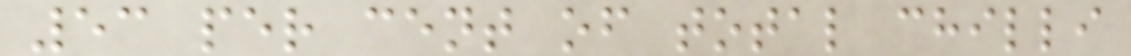53 per cent of total chilli
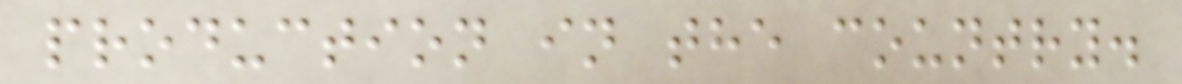production in the country.
